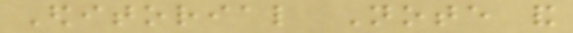Editorial Note and
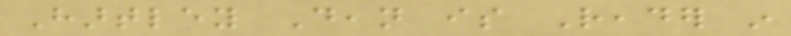Hartley Dean is Reader in
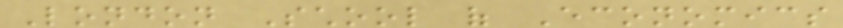London School of Economics
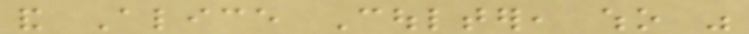and Alice Coulter, who was
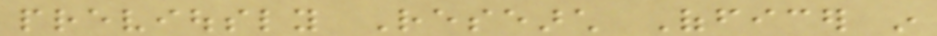previously Research Officer in
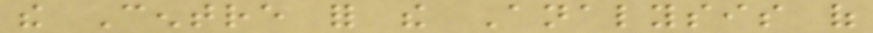the Centre for the Analysis of
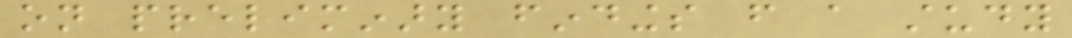on preliminary findings from a study
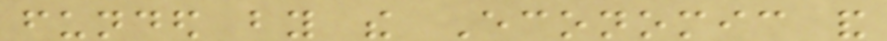funded by the Economic and
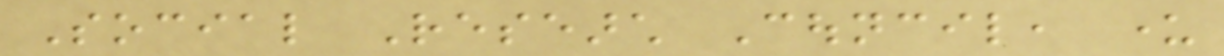Social Research Council, under
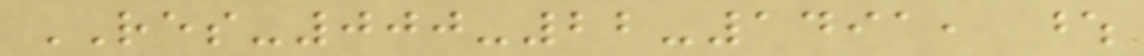RES-000-22-1491, whose
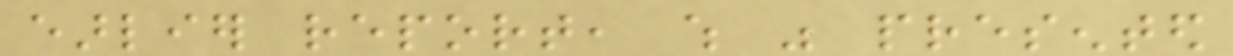earlier report, which was presented
